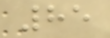85
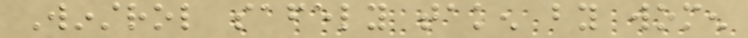Winstrol safely taken by women
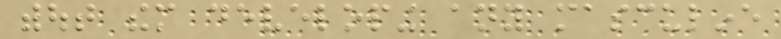without them developing any masculine
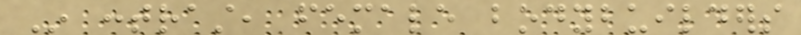In contrast, female bodybuilders
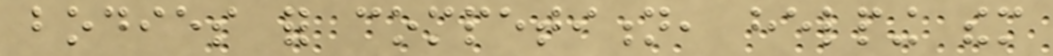bodies for competition, helping them
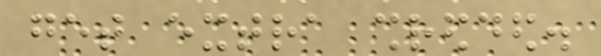get extra shredded.
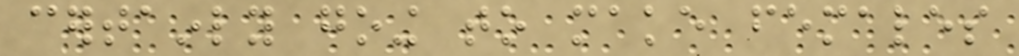certainly going to make females
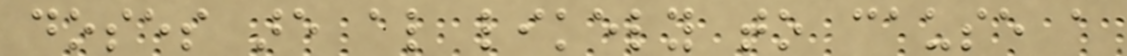doses are also likely to cause a
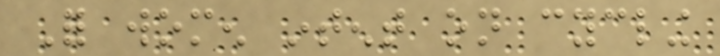For women intent on cycling
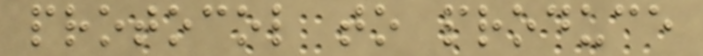protocol to produce
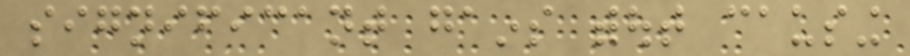significant gains without causing
